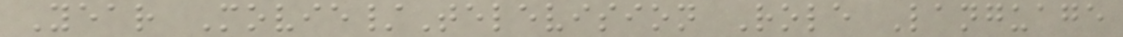Year Movie/Television Role Language
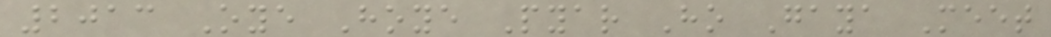2013 Oye Hoye Pyar Ho Gaya Meet
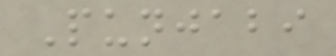Punjabi
